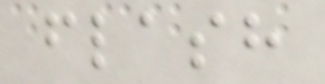flash
